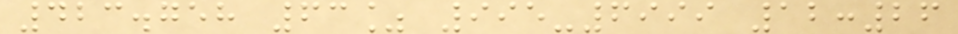423.758 63% 995-6999 12:26
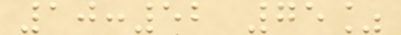10:52 75%
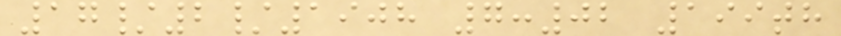17/2/1908 7:02 199th
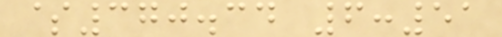$370.34 6:51
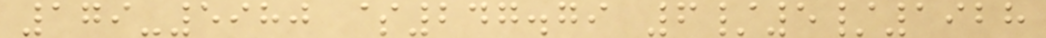179-5980 $247.79 6/5/1928
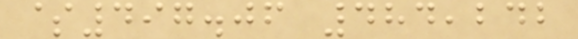$497.06 484,242
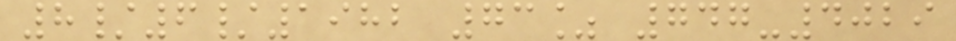8/6/1982 73% 747-4029
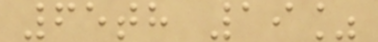65th 19%
